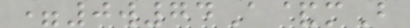=0w74A&mB
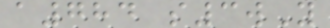a784 s3wY
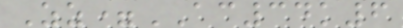Zz=AC34k6
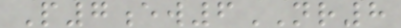P7ew6NR8
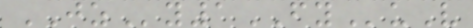JZy1FYuV
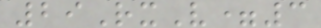29RxV=3
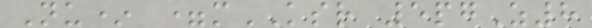Nu* =mKSR 5pgZ8
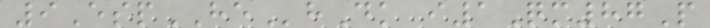9EspHEhDk i1Qm87P
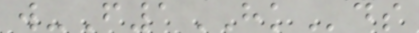w-F1HKds
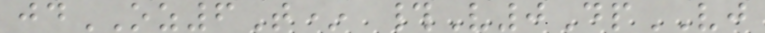jdOZ6T* #V0DpVJ
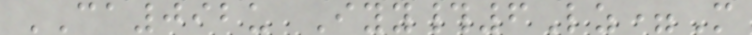CA092u Iyy#6Lz=M
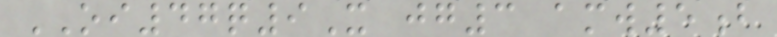OI47q9X jg3 amw5b
